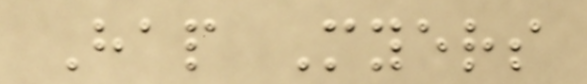Hap Myers
